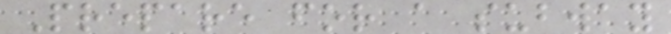Prepare for a subway
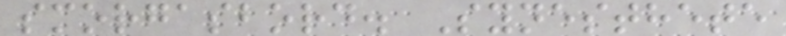smorgasbord. Synesthete
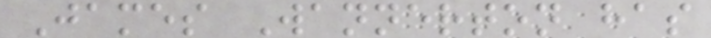James Wannerton has
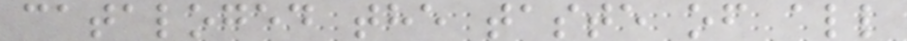cataloged the taste of all
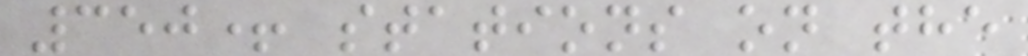350+ stations on the
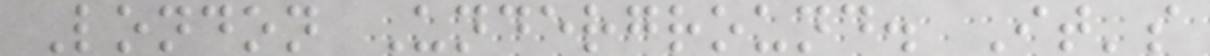London Underground. It's
